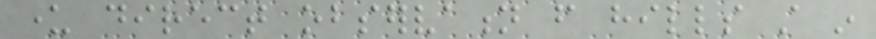under direct observation from hills still in
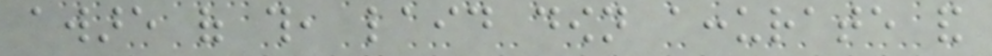aware of this, laid down accurate and
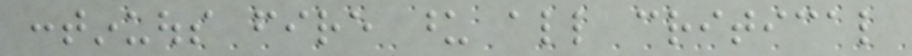continuous fire upon all critical
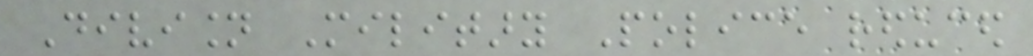Division Military Police reduced
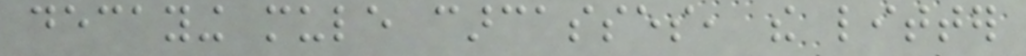decaying mule carcasses, the litter
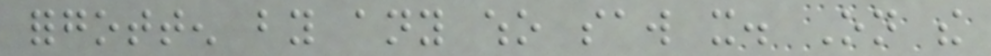forgotten by any who saw it. On the
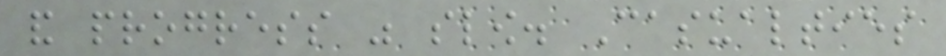and progress was slow. Casualties
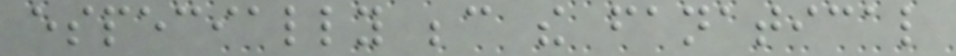especially because the fanatical
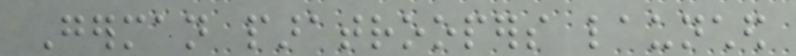German paratroopers launched
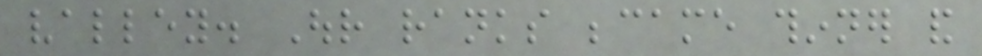valley. Our ranks became thinner and
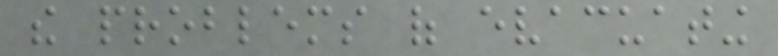the problems of evacuating
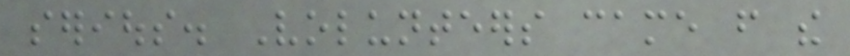serious. Volunteers came from the
